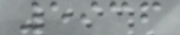5936
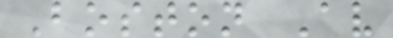Boston Av
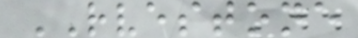RVESTONE
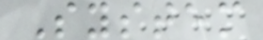System
